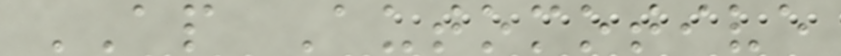AP Automotive
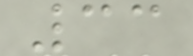33
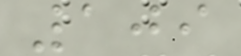109
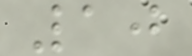10
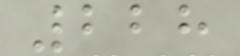228
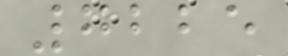7225
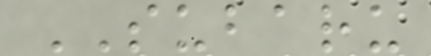SUBARU
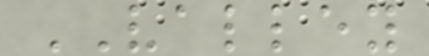VALLEY
